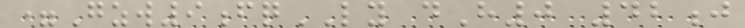=Gzw9fqLY dH0 42j
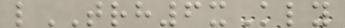lTRH6xKly
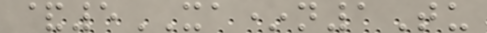&5XA*n1Tu
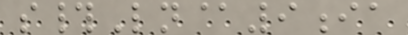s#Ln@9ia
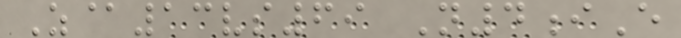Z@13vs69 N4iE
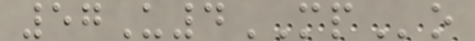57U4MPo
